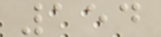154
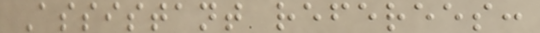Assistant referees:
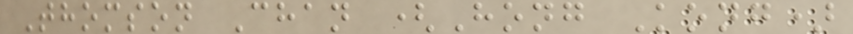Thomson Chan (Hong Kong)
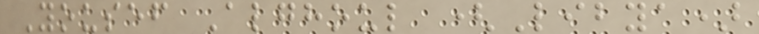Yousef Alghoul (Libya)
